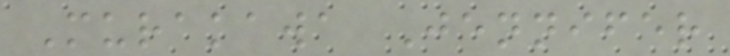Murakawa Jennifer
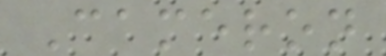Cameron
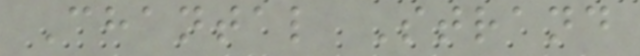Chantal Strand
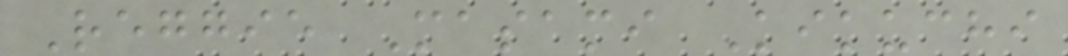Reggie Masami Kikuchi
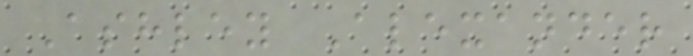Ashley Alexander
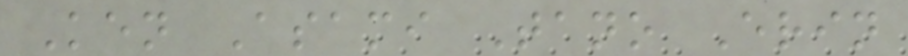Ken Asami Tano Erin
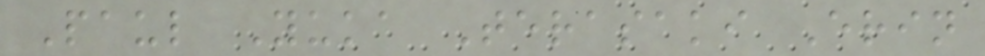Paul Yuka Terasaki Erin
